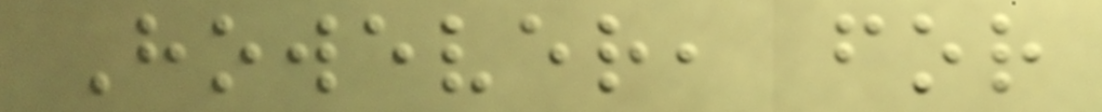However, for
